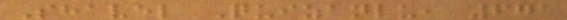Shavel Quizanlu, 671
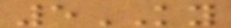5KY
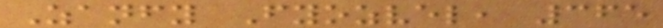Zanfy Fyozvel, 365
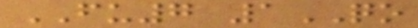FU7 1QO
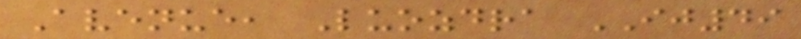Avenue, Luozdra IJ49
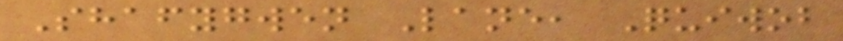Shafygwen Lane, Quiwob
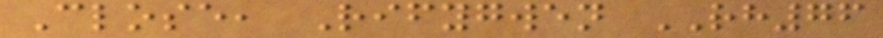Close, Rifygwen RH76
